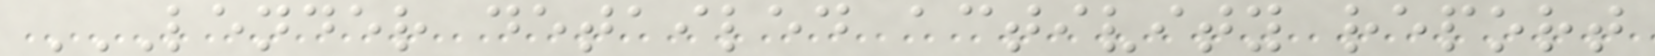LENDER DETAILED ACTIVITY REPORT
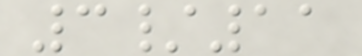3/11
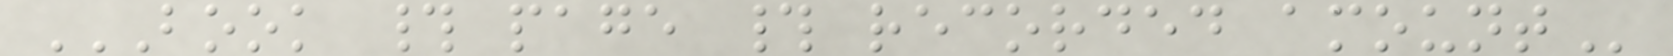BOOK # PAGE # RECORDED AMOUNT
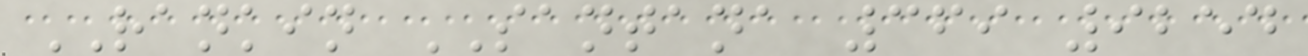RANKIN SANTANA 369 9254
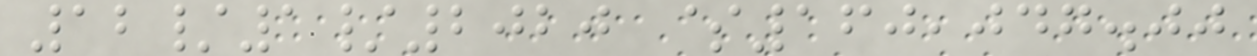12/1/2020 $160,047.00
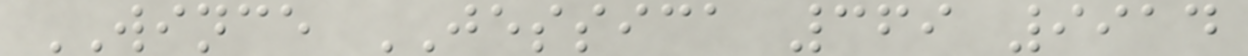WINCE JESSICA 369 9914
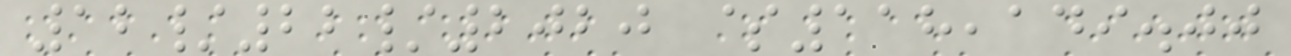12/22/2020 $118,149.00
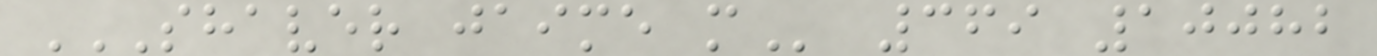SHAVER JAIME M 369 10082
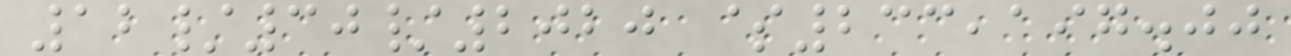12/30/2020 $233,197.00
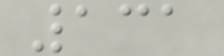131
